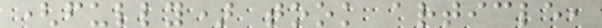(fully) took article,
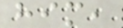him,
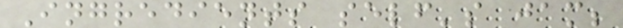Ingredients self's jam;
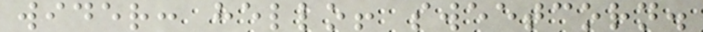wider: hello! sweetcorn.
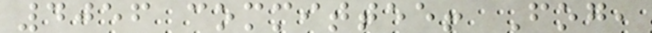4056 committee! Fog,
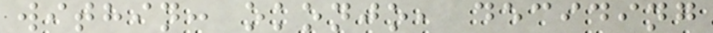within: okonjo, deciding
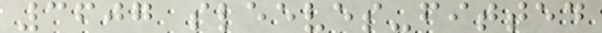3607 sleeves-fitted
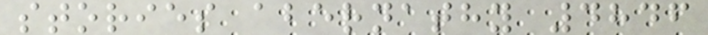stories abernathy 4846
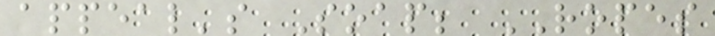appeal's Soap; ROPES
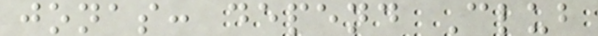jonas: depend Club
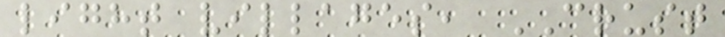light villages, CRUST
